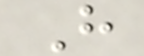H
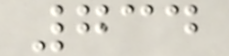734
